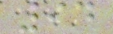94
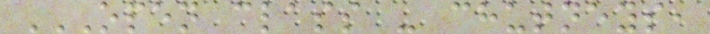OPEN CLASS - CHUTNEYS,
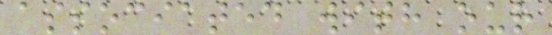associated with our
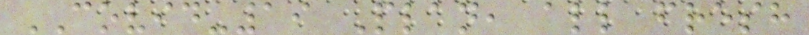COVID-19 Plan, all fresh
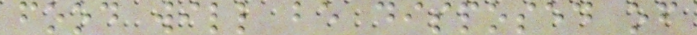food will be disposed of
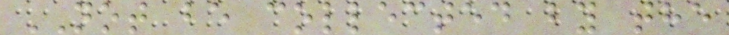NOT be collected by the
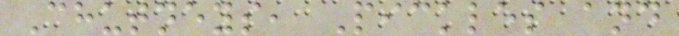Chutneys, Pickles and
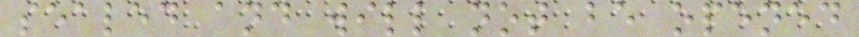sealed and will not be opened
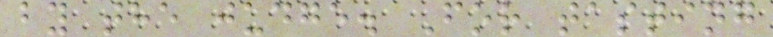by the judge. For tasting
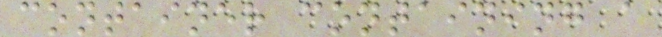container containing a
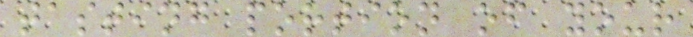tasting portion of your
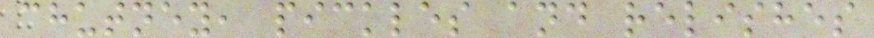chutney, pickles and relishes
